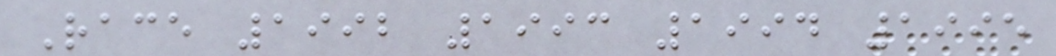Race 1992 1993 1994 1995
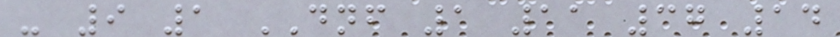- 9 1 DNF 1 11 37 14
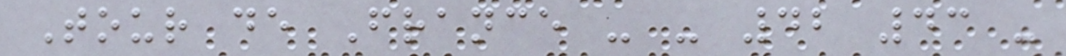Tour de France - - 42 43 -
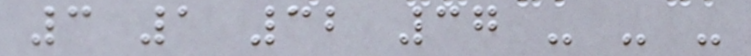3 1 32 37 - - -
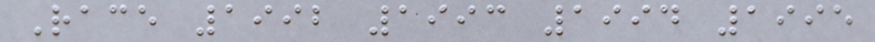Race 1992 1993 1994 1995
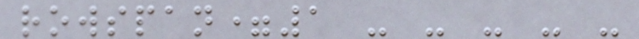rowspan=1 - - - - -
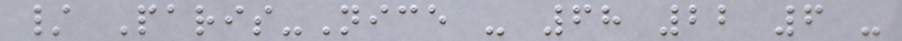/ Paris-Nice - 68 22 6 -
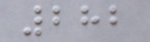282
